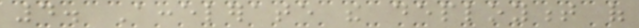4. Accelerate the deployment of
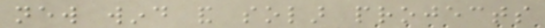new wind and solar projects
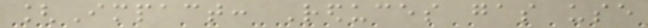[Impact: Reduces gas use
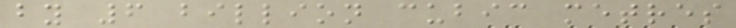by 6 billion cubic metres
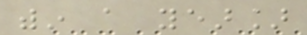within a year]
